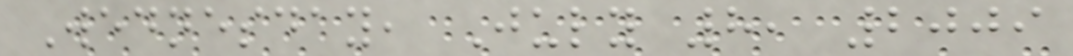Wednesday, July 8, 2009
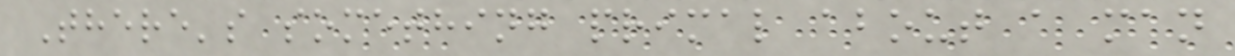There's something primal about a man
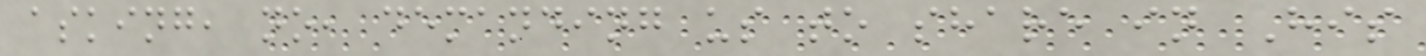asking, no, demanding us to share in His
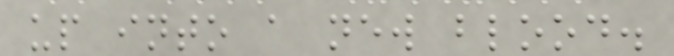up into a new blood.
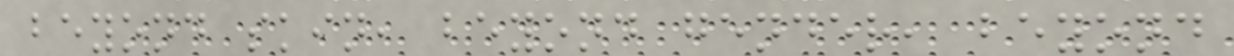beyond skin, beyond gender, beyond
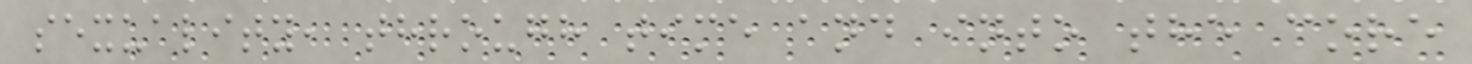sexuality, through time and into the core
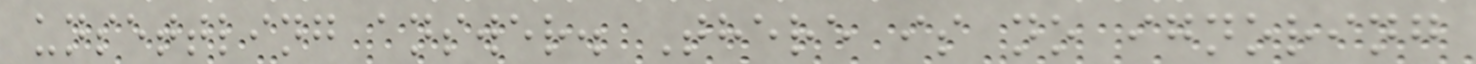unsettling answer. There is no ignoring
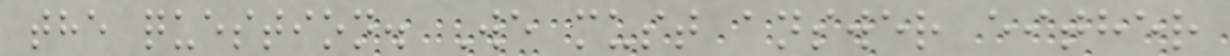the question. We must answer either
